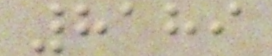8189
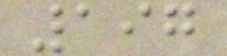197
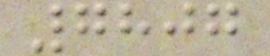7807
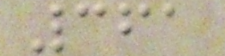361
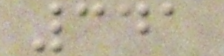341
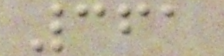361
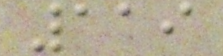119
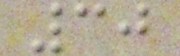30
